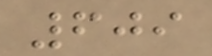609
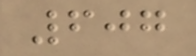607
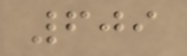609
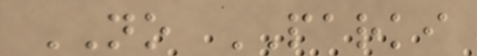NO PARKI
